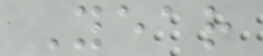Year
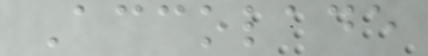Accolade
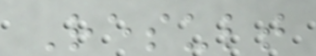Result
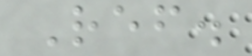Ref.
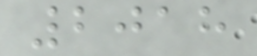2018
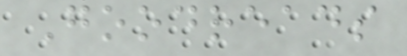Goodreads
